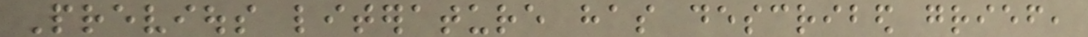Previous literature has described grief,
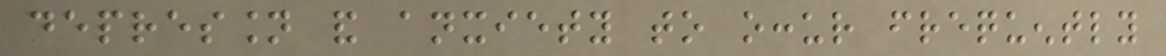depression and anxiety to occur frequently
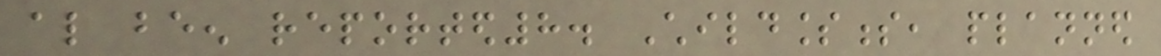also been reported8. Childlessness, planned
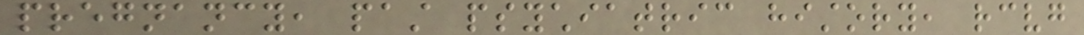pregnancy, past psychiatric history, receiving
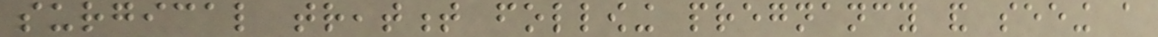surgical treatment following pregnancy and seeing a
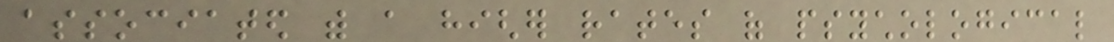associated with a higher rates of psychological
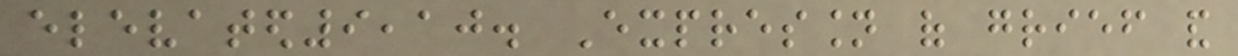elevated9,10. Expression of grief and
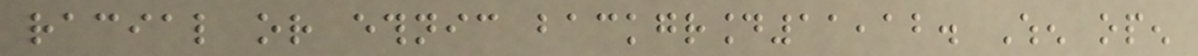racial or ethnic background11,12. When open
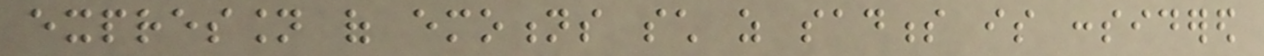expression of emotions such as sadness is considered
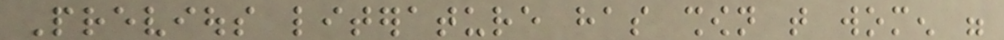Previous literature has shown that women were
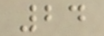24
